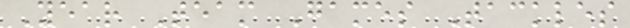Year Team Games Tackles
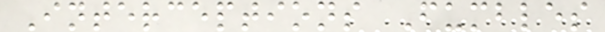Interceptions Fumbles
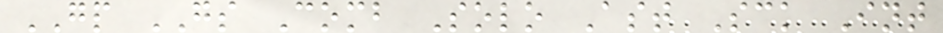GP GS Comb Solo Ast Sck Int
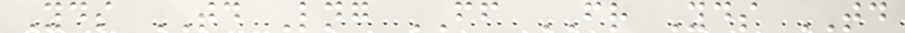Yds TD Lng FF FR Yds TD
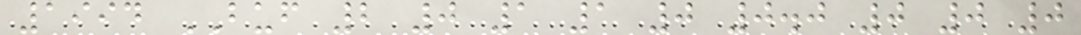1994 BUF 2 0 1 1 0 0.0 0 0 0
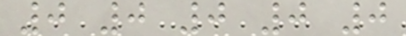0 0 0 0 0
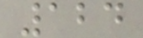124
